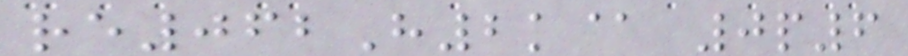re062H2k@ 0p6
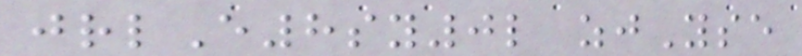jrlE8sy0l zjYse
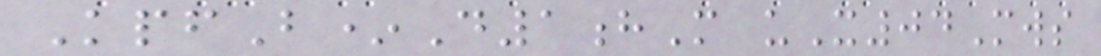KpfB*D1hM uX04Mws
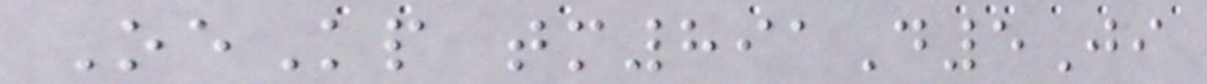OeKp tm891D5Ji
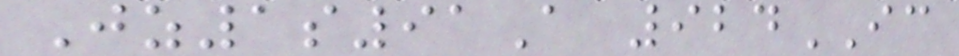Jz1s91A 924IC
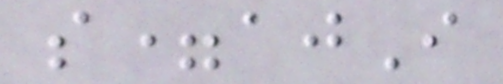s=ajI
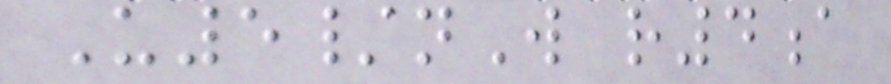U5/nW r4a
